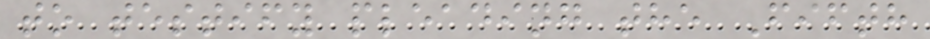to testify pleading the Fifth
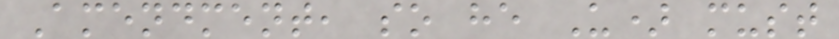Amendment, so he U) must
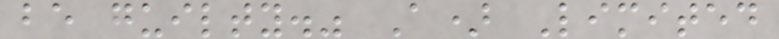be guilty." A) Limited
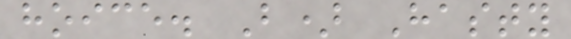hoice. B) Hasty
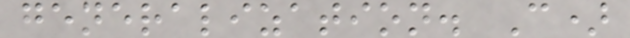generalization. C)
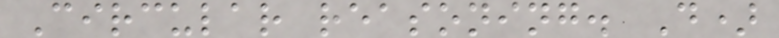Circular reasoning. D)
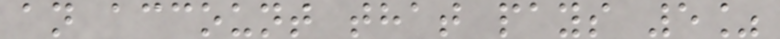an account that pays 5%
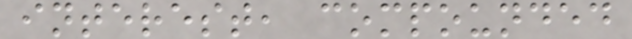interest, compounded
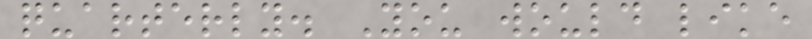quarterly. You would like
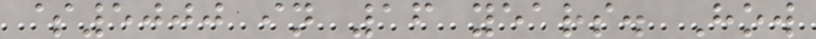$5000 in 16 years. How
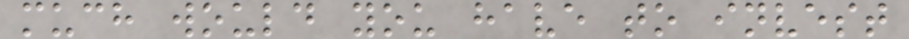much would you have to invest
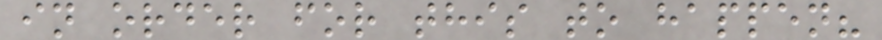in order for this to happen?
